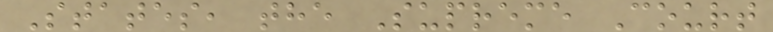States, the Supreme Court
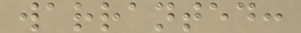warranted:
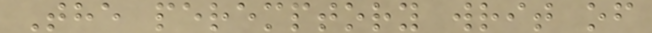The peremptory writ of
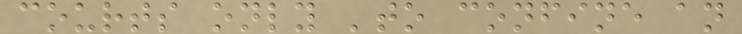courts only 'to confine an
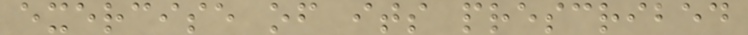exercise of its prescribed
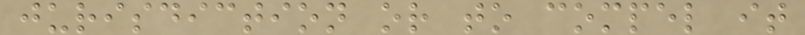jurisdiction or to compel it
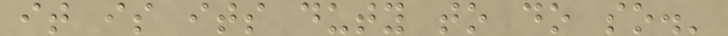it is its duty to do so.'
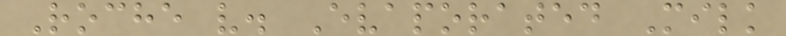Roche v. Evaporated Milk
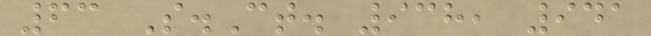63 S.Ct. 938, 941
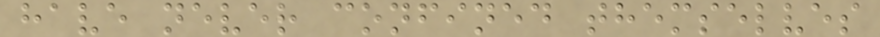have never confined themselves
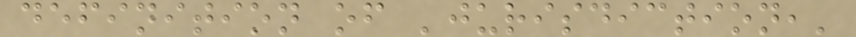definition of 'jurisdiction,'
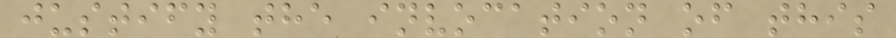justify the invocation of this
